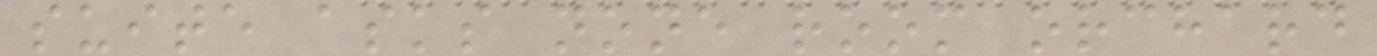suite asks none room orchard
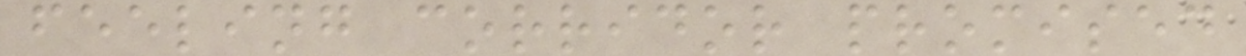feeling corridor promised
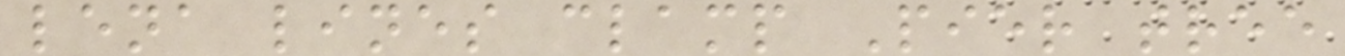lena lines clamp Pier tree
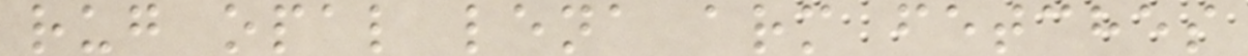rug opal lena arm fetches
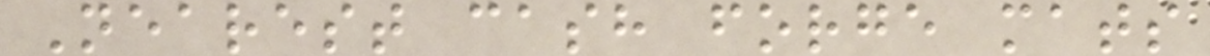Nearest cash forge mats
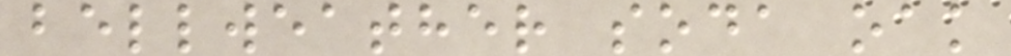bellweather soda oak
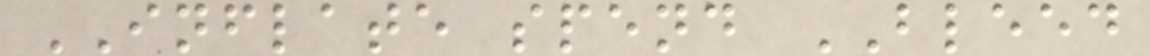INFLATE spend BLEED
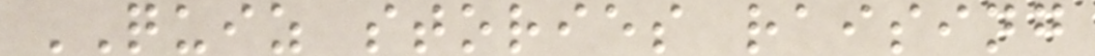QUIZ stories raising
